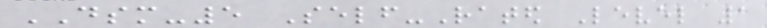DSM-5 Self-Rated Level 1
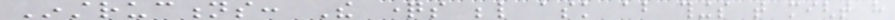Instructions: The questions below ask about things that might have
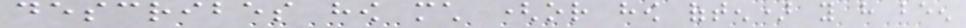describes how much (or how often) you have been
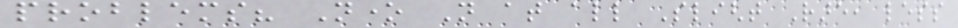problems? None Not at all Slight Rare, less
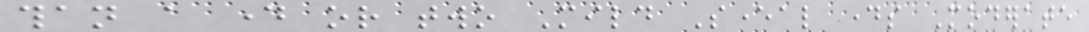than a day or two Mild Several days Moderate
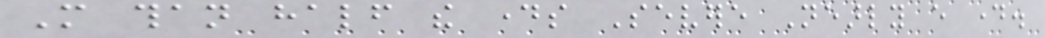More than half the days Severe Nearly every day.
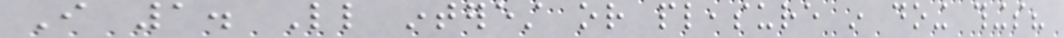I 1. Little interest or pleasure in doing things?
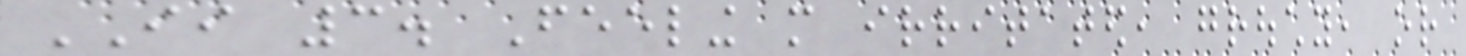II 3. Feeling more irritated, grouchy, or
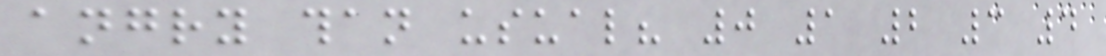angry than usual? 0 1 2 3 4
